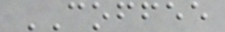COFFEE
